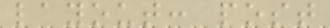layout: post
